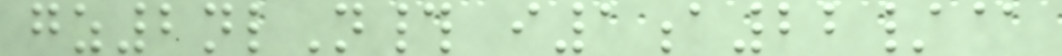gz2nlN# i1a22/@
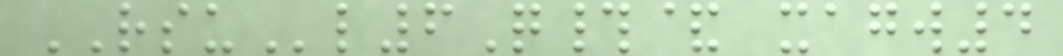RSUl6Q#& xagw4
